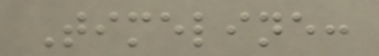Timeline:
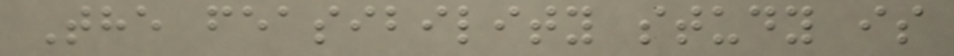The feasibility study is
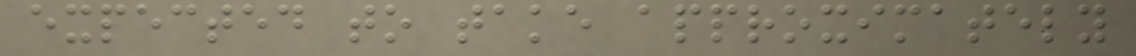expected to take approximately
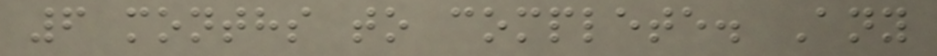6 months to complete. Any
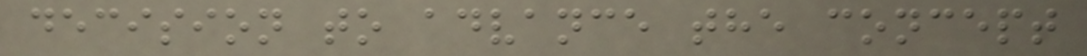decision to advance the concept
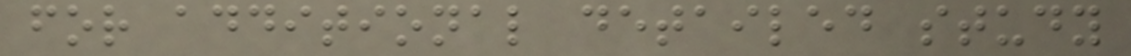for additional detailed study
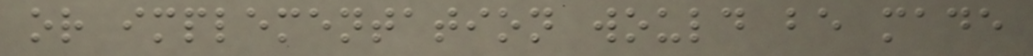or implementation would be made
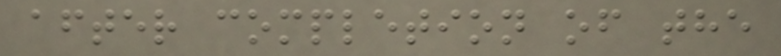after completion of the
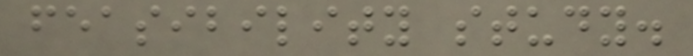feasibility study.
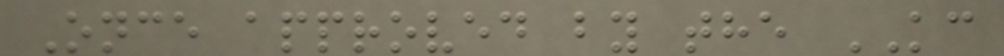Once approved by the KC
